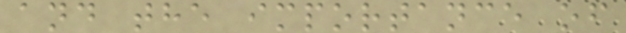and the importance of
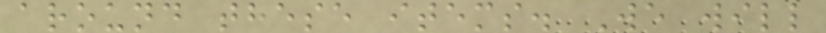around these items. We will
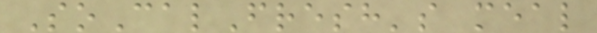SoCalFresh's meal
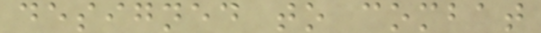designed to combat
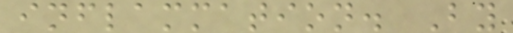inflammation. By
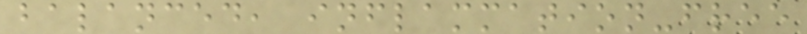balanced, inflammation-free
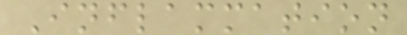Inflammation
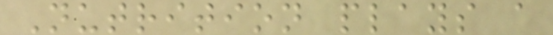Nutrition plays a
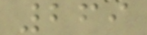269
